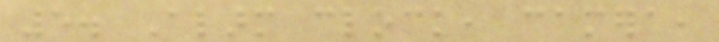5. Alarm clock, camera,
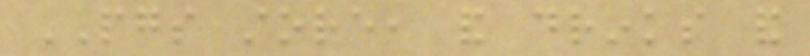PGS store, and drinks and
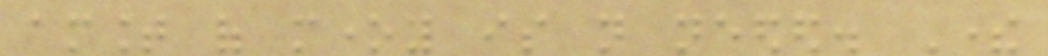amount of money is not needed. There
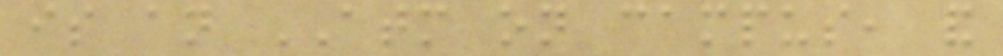is an ATM on campus, and
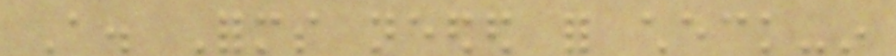A. Forms needed for check-in
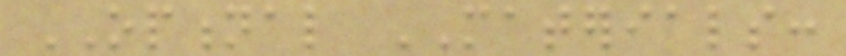OPTIONAL MATERIALS:
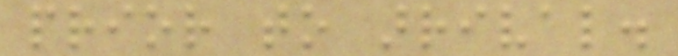prior to arrival.
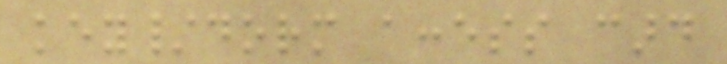key/dorm access card
